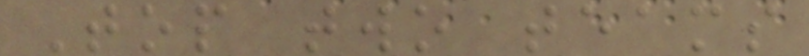Top two teams
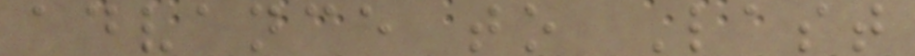advance to Last
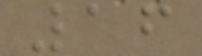16
